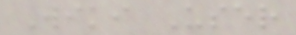Wiki User
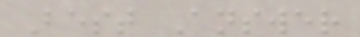Best Answer
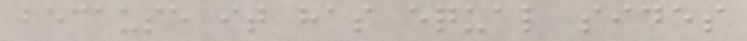because it has equal sides
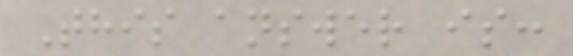This answer is:
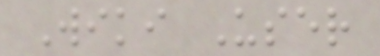Wiki User
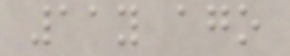11y ago
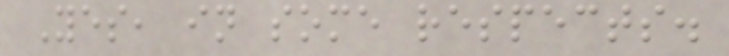Yes, in some respects.
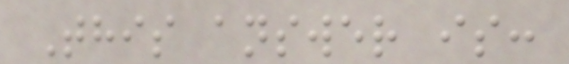This answer is:
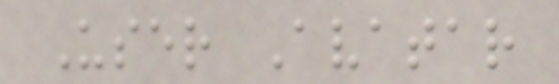User Avatar
